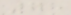78
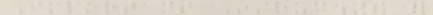Important Instructions for
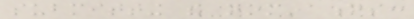submitting the nominations:
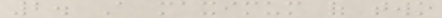2. A maximum of two
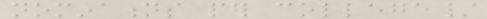nominations per college/
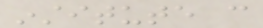institute can
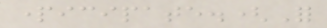participate.(For
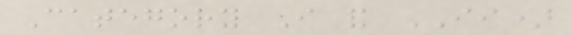Category I and II)
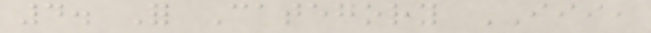4. For Category III,
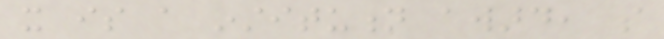it is a institution award, so
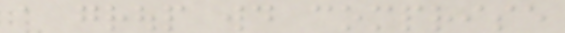a group would comprise
